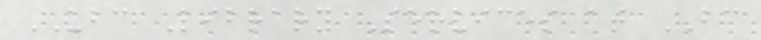UBC Library Services at BC
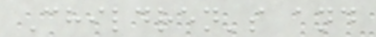Children's and
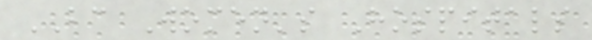BC Women's Hospitals
